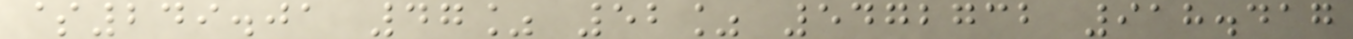$249.01 47% 52% 5472732 918.417
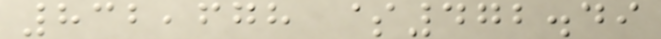832,678 $472.49
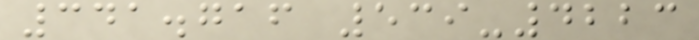341.716 539-4223
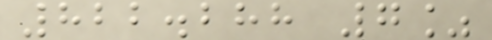822.288 7%
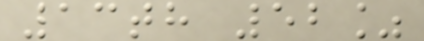13th 52%
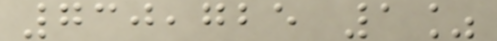730,725 1%
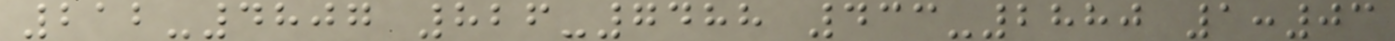212-4807 826-7488 433-2880 1:03
